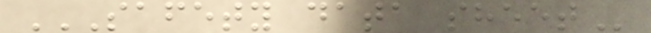SAFETY DATA SHEET
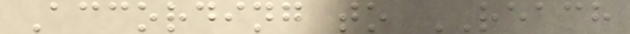According to REACH
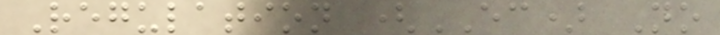Regulation (EC) No
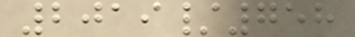2019/758
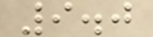9.0
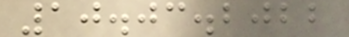10.03.2022
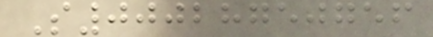S00028750756
